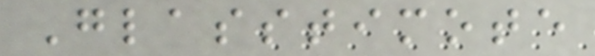Glasstimote
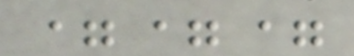===
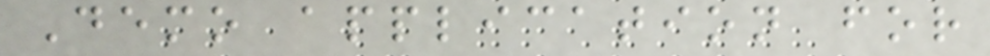Demo application for
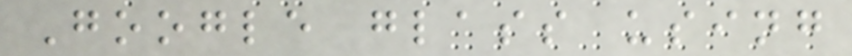Google glass using
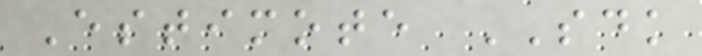Estimote SDK
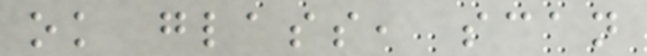ok glass, scan
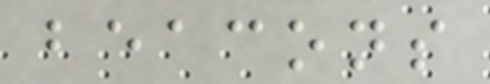beacons
